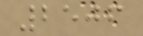2506
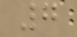7
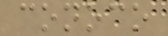conoco
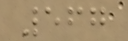567
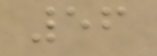56
